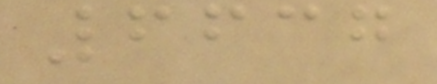6637
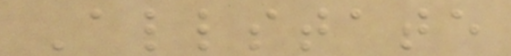Allstate
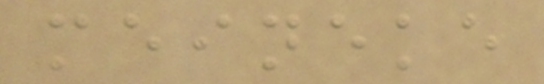meineke
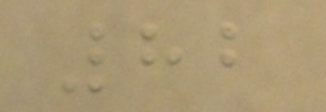82
